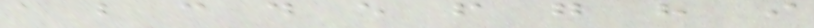a b c d e f g h i
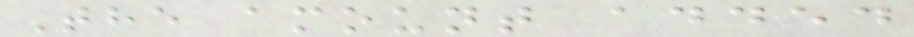The amount added
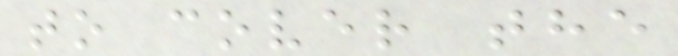to cover the
